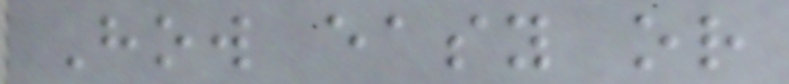How easy or
